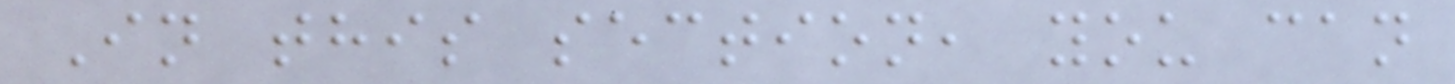In this section, you can
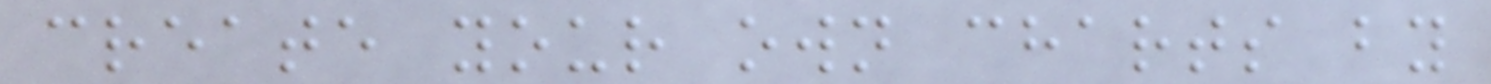create your own charts by
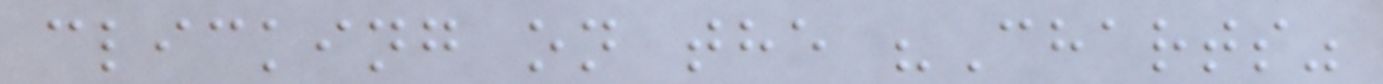clicking on the "Charts"
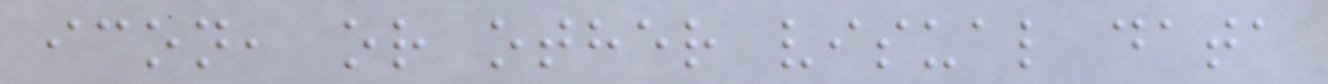icon, or other visual data
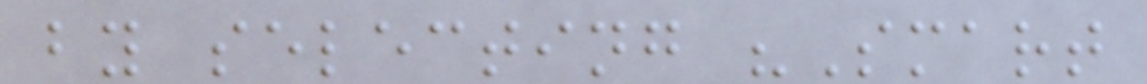by selecting "Smart
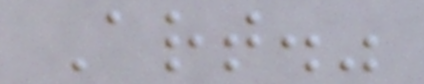Art."
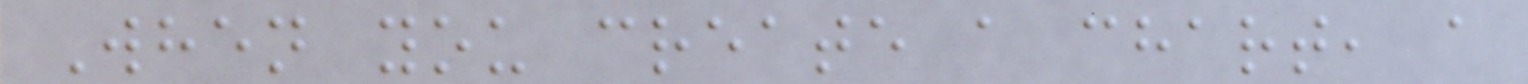When you create a chart, a
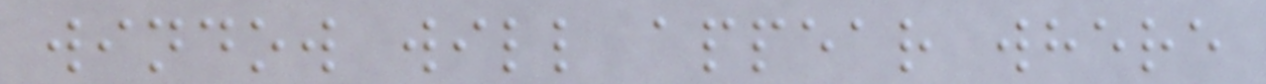window will appear where
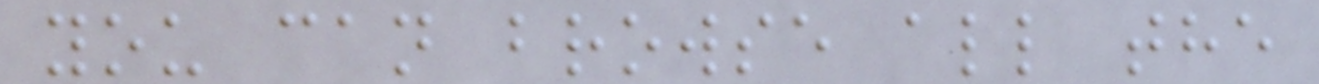you can browse all the
